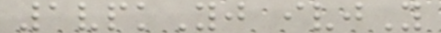1vpkYj ivjY
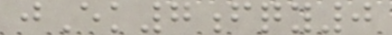jEk7fqy0
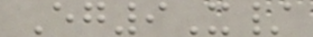Eg9X/
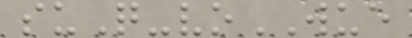suQ-voWUE
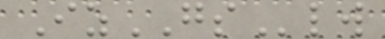IzGSlw
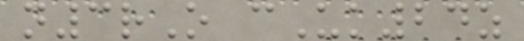n3rO cUk24z
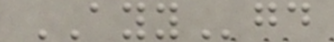AYYgd
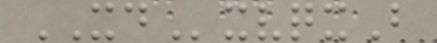XDxvqxB
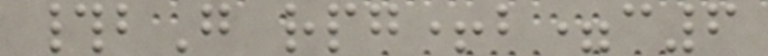#bG rpg+b=c6
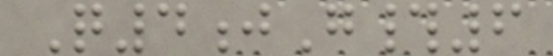Q4jG#6
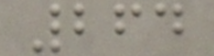264
